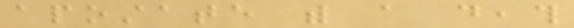apostate with a death
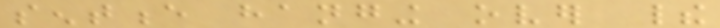sentence hanging over their
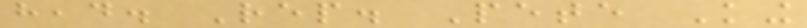head. Rep. Pete King
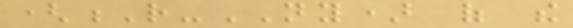(R-NY) of the
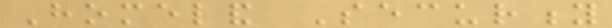Homeland Security
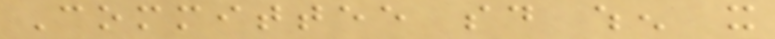Committee said when it
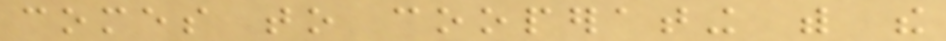comes to cooperating with the
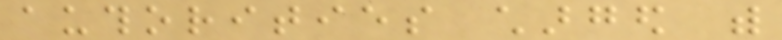authorities charged with
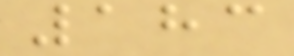183
